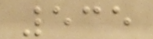535
